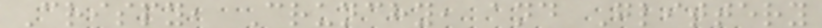Crispy, Crunchy, and Glittery
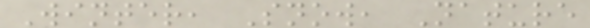Winter, Snow, Nature
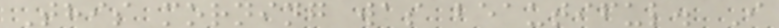This morning was beautiful. I
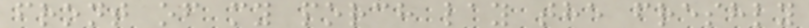front of my porch lay the freshly
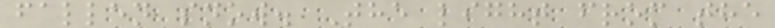fallen snow. The light from the
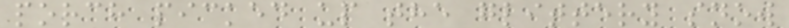porch picked up the glittery snow
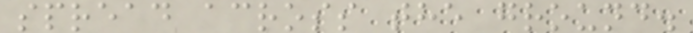spread across the ground.
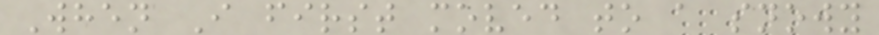When I first moved to a snowy
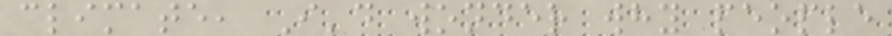climate, I'd wonder why people
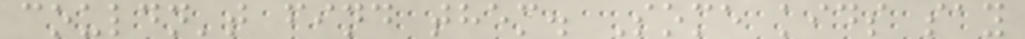couldn't find them. Some kids say
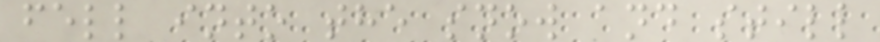fell into the snow and still
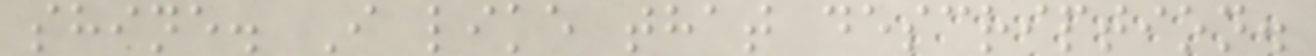shine. I like that description.
